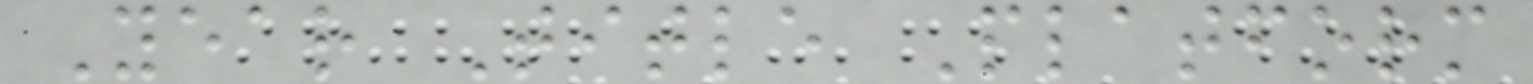Year Title Platform
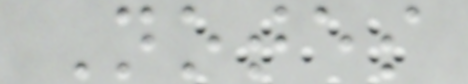Notes
